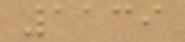1139
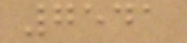7541
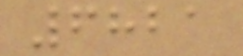6821
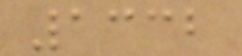1332
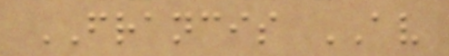FRANCIS AV
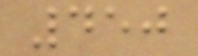450
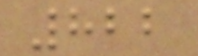822
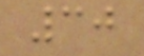30
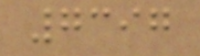7397
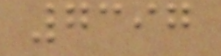7397
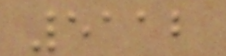5112
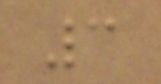3
